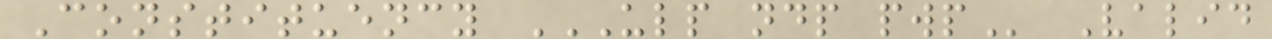Constituency ULP NDP PWP Valid
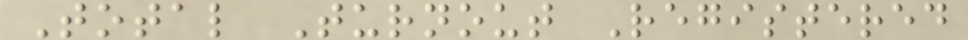Total Turnout Registered
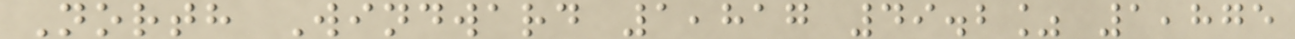North Windward 1,817 49.2% 1,875
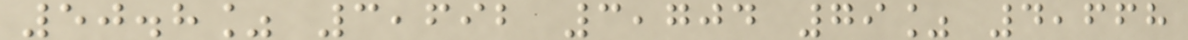50.8% 3,692 3,704 79% 4,668
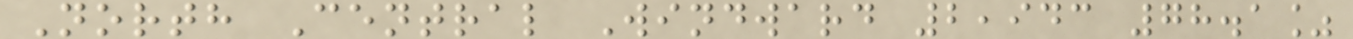North Central Windward 2,943 78.1%
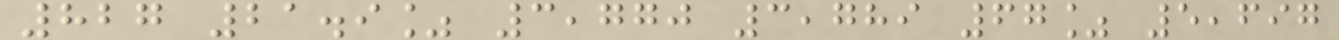827 21.9% 3,770 3,789 67% 5,697
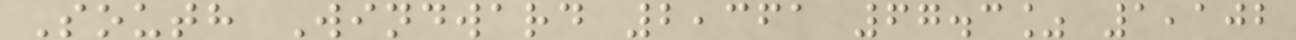South Windward 2,361 67.3% 1,102
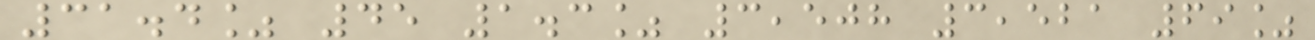31.4% 45 1.3% 3,508 3,521 69%
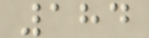184
